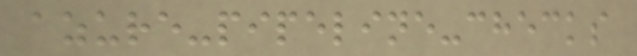azure-pipeline-checks
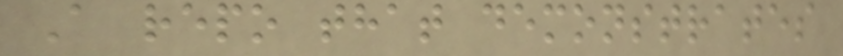A repo that demonstrates
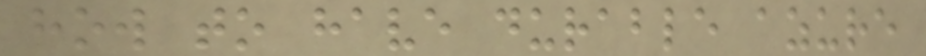how to have durable azure
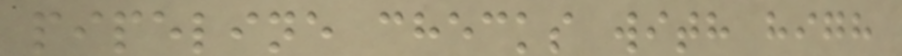pipeline checks with high
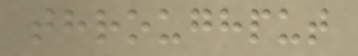throughput
